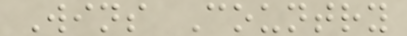Wins Country
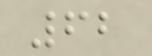62
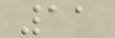11
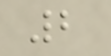2
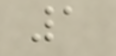1
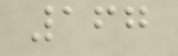167
